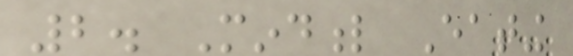2. Mindful Eating
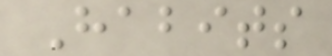Habits
